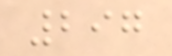297
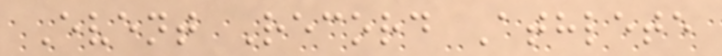Event Record Athlete
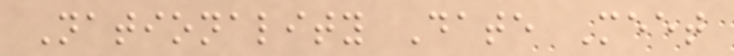Nationality Date Meet
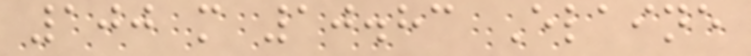100 m 10.83 Elaine
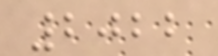2022
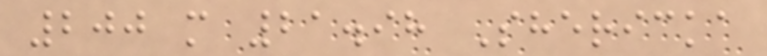200 m 21.98 Shericka
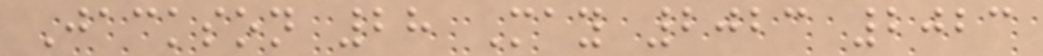Jackson 28 May 2023 2023
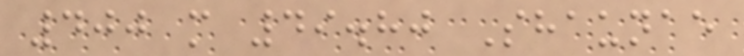400 m 49.80 Shaunae
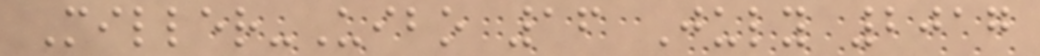Miller-Uibo 16 July 2017
